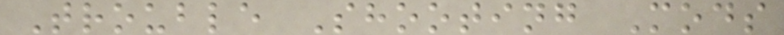Trouble Shooting Mods
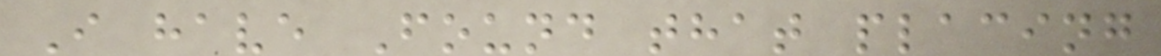I have Found that placing
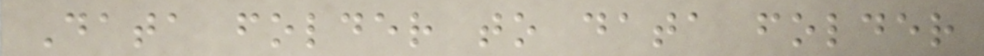Data folder to data folder
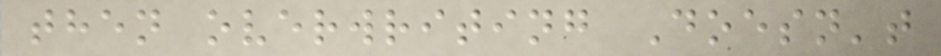then overwriting Doesn't
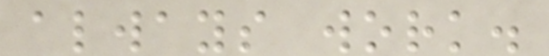always work.
